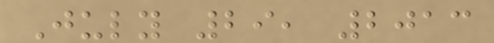July 29, 2013
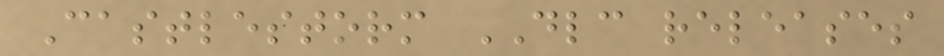Castlestorm DLC releases
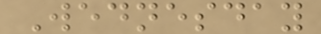Wednesday
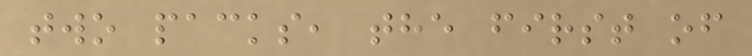two packs, the first of
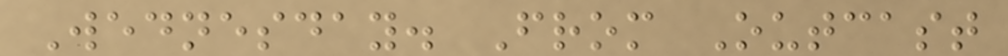Wednesday. From Outcast
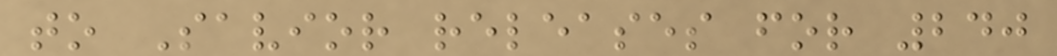to Savior releases for 240
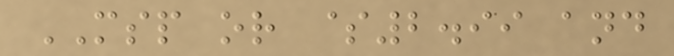MSP or $2.99 and
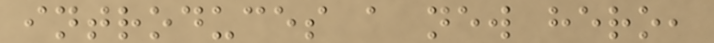introduces a new hero,
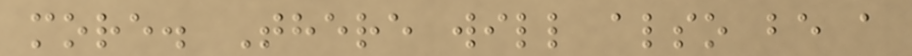more. There will also be a
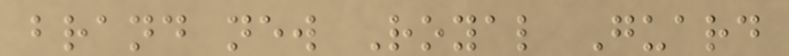brand new Royal Guard
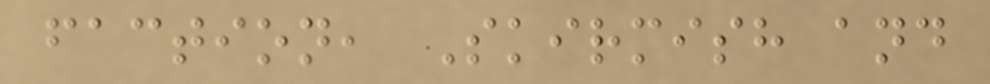faction, Skirmish and
